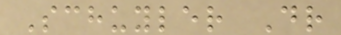Schuyler Dr
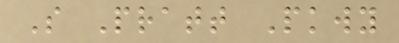S Pratt Pkwy
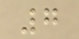7
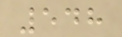548
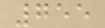755
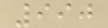990
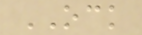OCK
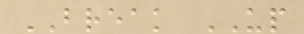BREAK UP
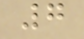7
